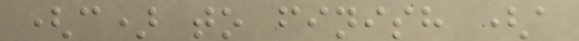(c) to finish (a
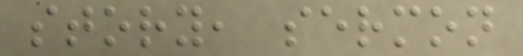story, sermon
